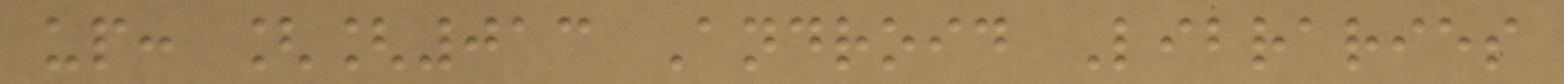up: [[013 Android Libraries
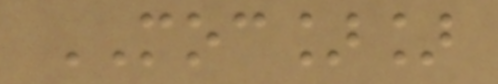MOC]]
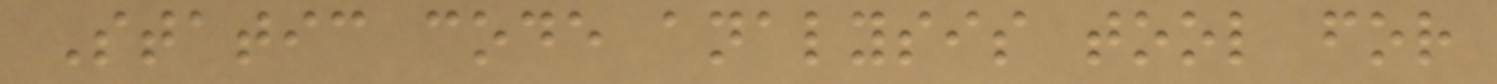Static code analysis tool for
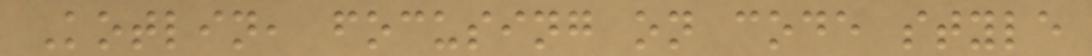Kotlin, focusing on code style
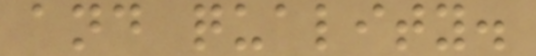and quality.
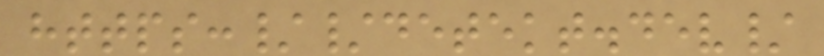https://detekt.dev/
